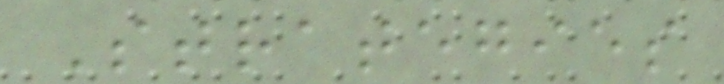Strategies
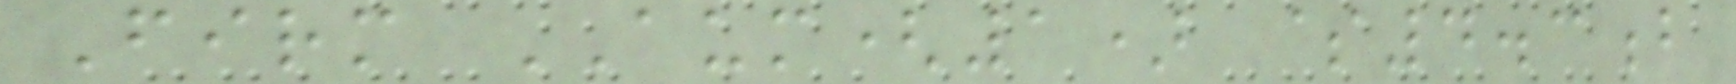Firm AUM(1) $4.3b
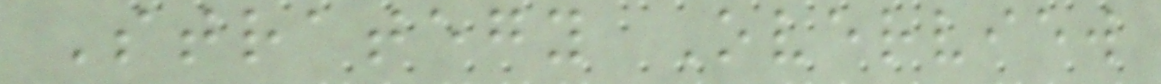Strategy Overview
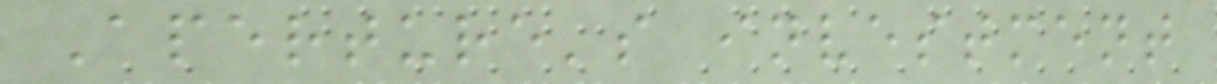Aperture's investment
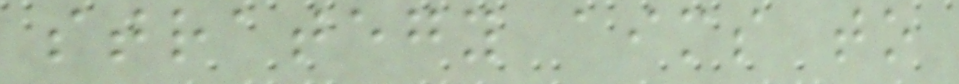strategy aims to
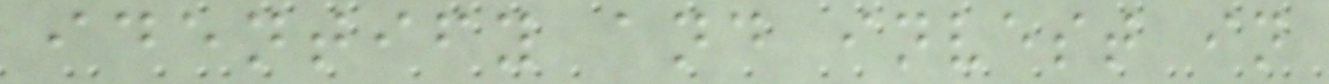identify and invest in
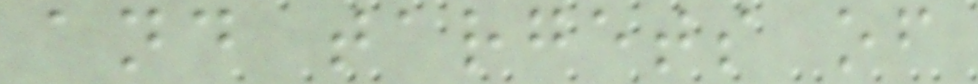and targets of
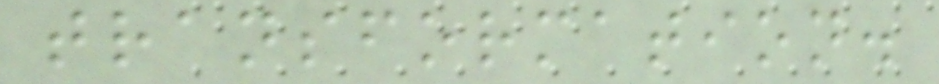transformation.
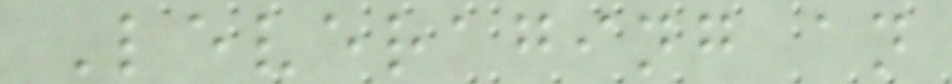Leveraging an
